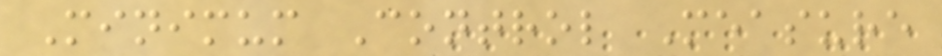Minimum Control Measure
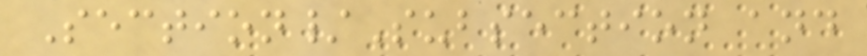Section/Subsection and
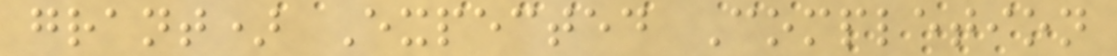grant) Expected Completion
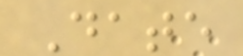Date
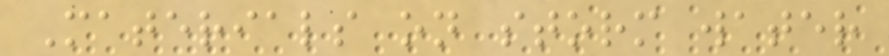Materials on storm water
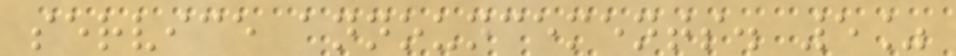service announcements. 5%
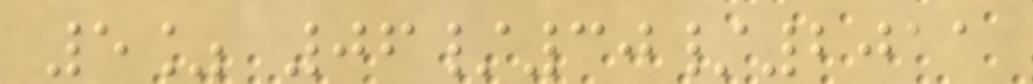5% 06/30/2011
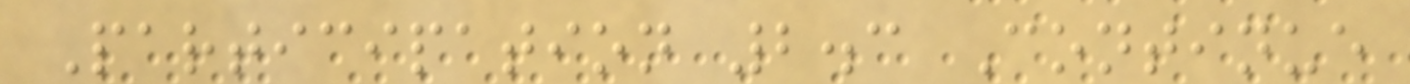Participation 2.3 Continue
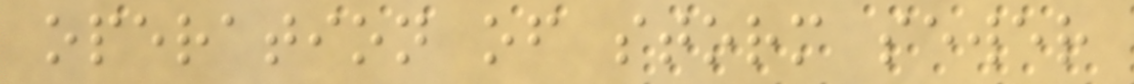operation of storm sewer
